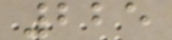225
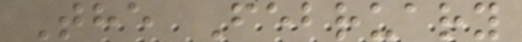The February
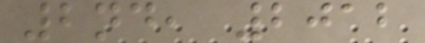2nd, 2012
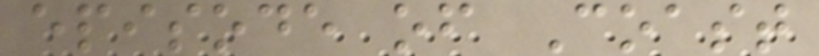episode of Coast
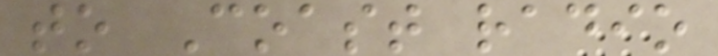to Coast radio
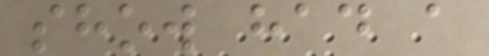show had a
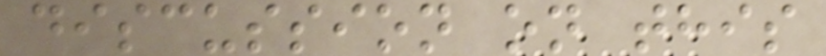discussion on this
